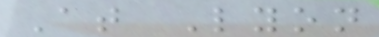At Lyon
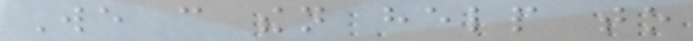We can then help to
